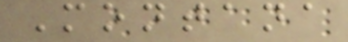Montana
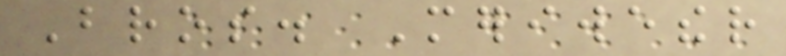Bros. Meriwether
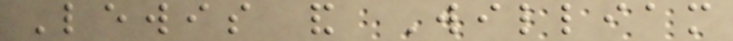Lewis and William
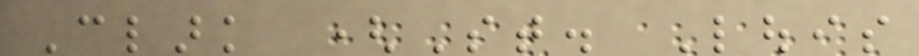Clark (St. Louis
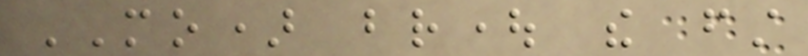MO) brought the first
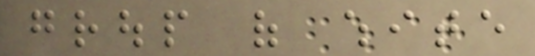group of white
